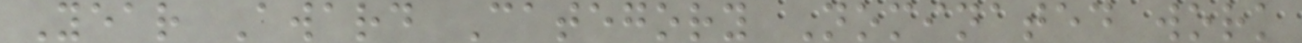Year Award Category Nominated work
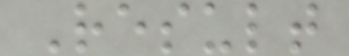Result
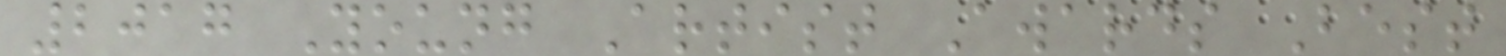2017 Young Artist Awards Best
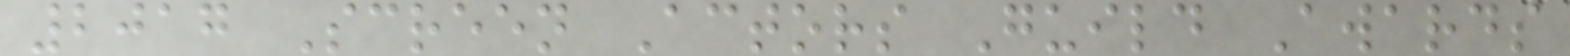2017 Screen Actors Guild Awards
